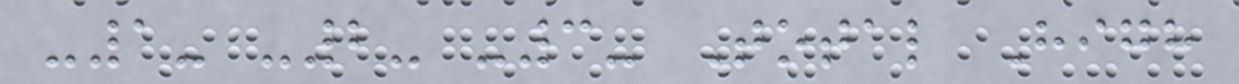-1- -2- -3- Total High
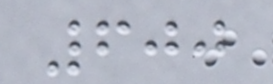600
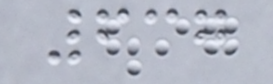637
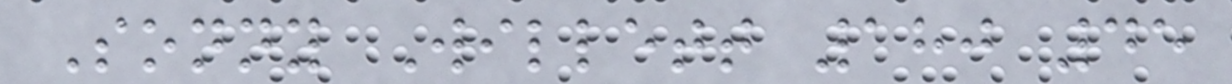Sonny Willett 180 45
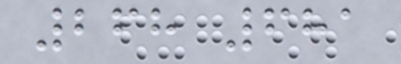268 681
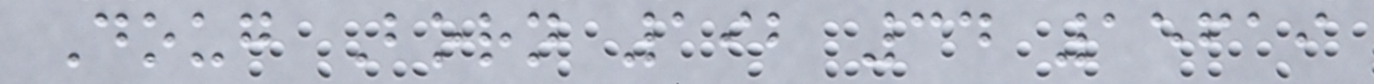Doug Born 192 34 15619
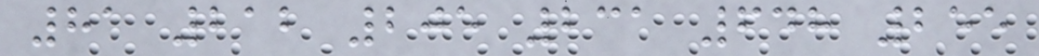81 212 205 231 648 255
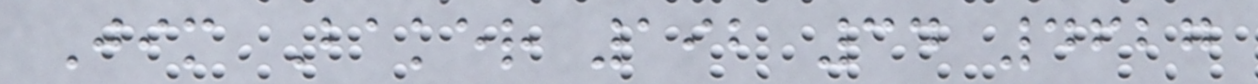Jim Baker 192 34 4627
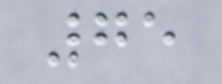75
